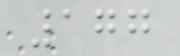177
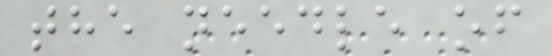the needle of
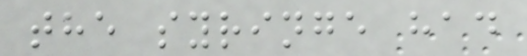the syringe had
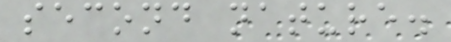second nature.
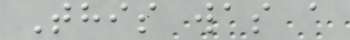This was a
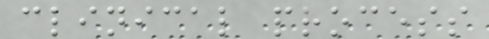clinical process
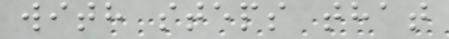with steps that
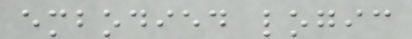embodied logic
